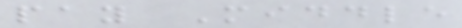pay Middle
